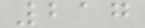217
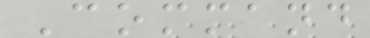Command
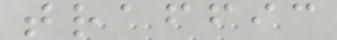traffic
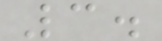3.
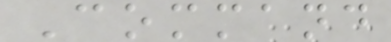Command
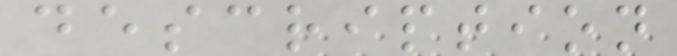description
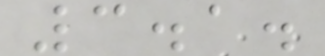3.1.
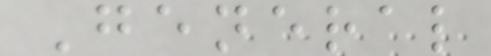General
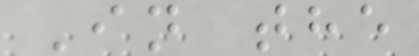In the
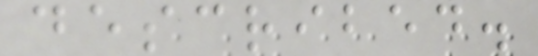described.
